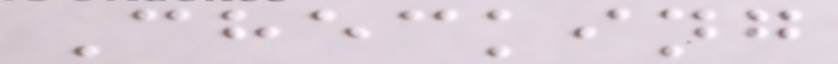Checking
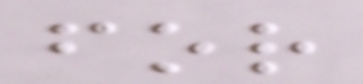for
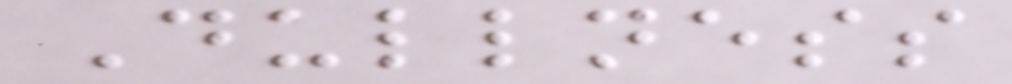Dullness
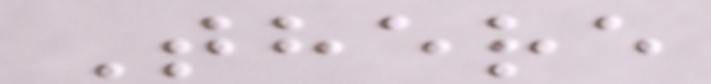There
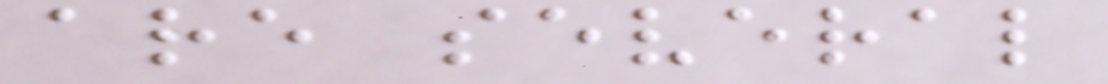are several
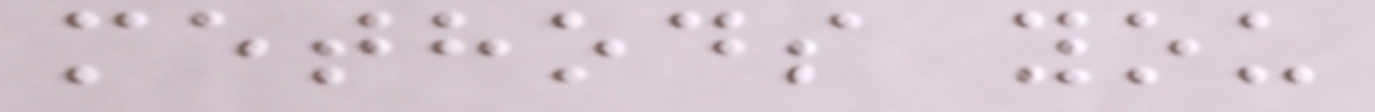methods you
